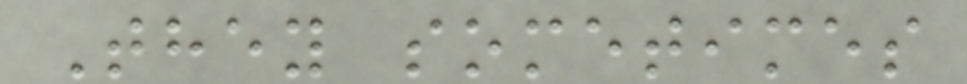They sometimes
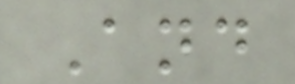And
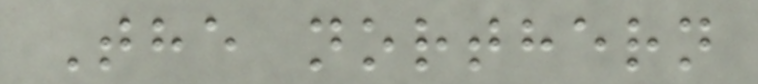The northern
